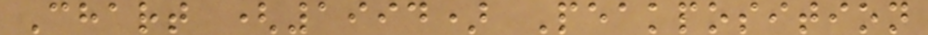Chart (1994) Peakposition
